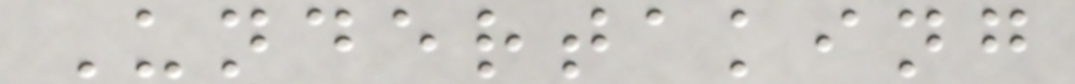Undertaking
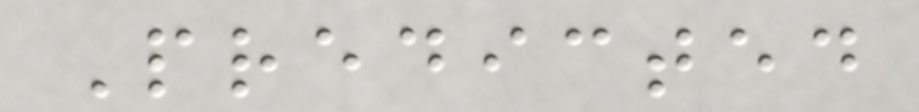Predicted
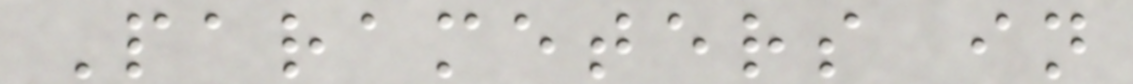Parameters in
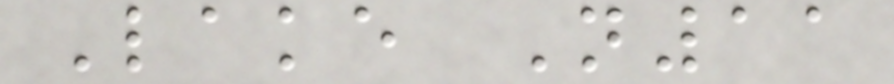Lake N11
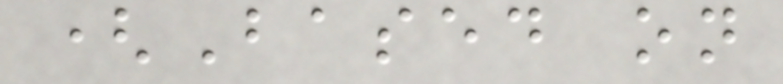(Based on
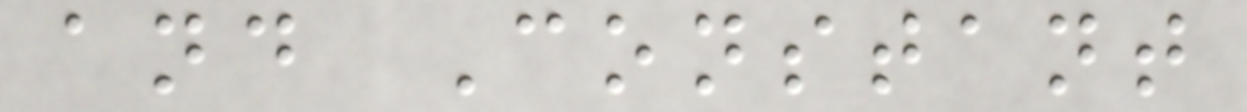and Constant
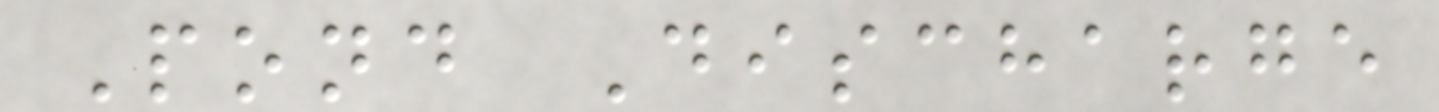Pond Discharge
